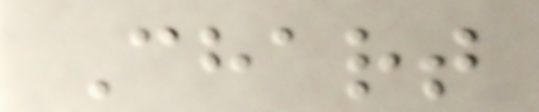Chart
